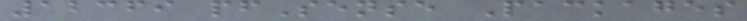12369 pfSense Packages
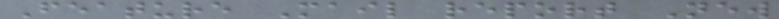Feature Mail report New
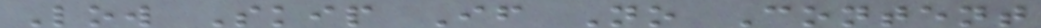Low Skip If No Content
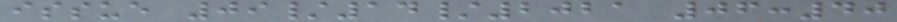issue 09/14/2021 06:40
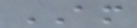AM
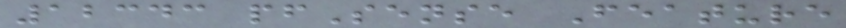12343 pfSense Feature
